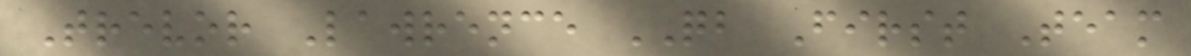Trevor Lawrence QB First Team
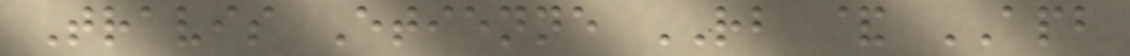Travis Etienne RB & APB
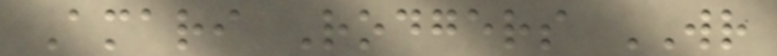Amari Rodgers WR
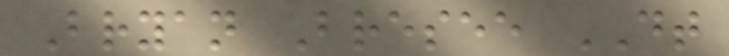Bryan Bresee DT
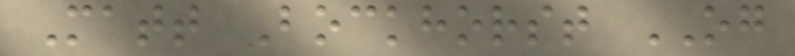Matt Bockhorst OG
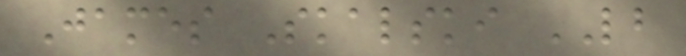James Skalski LB
